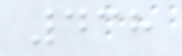438
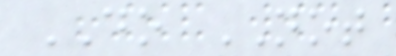DO NOT
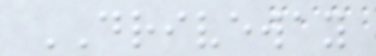DRIVEWAY
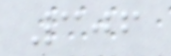306
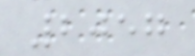2057
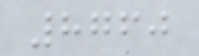8760
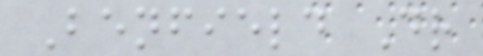Benfield Dr
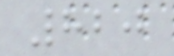820
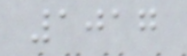1017
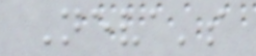Neva's
